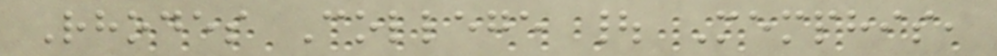Rhodes College | Memphis,
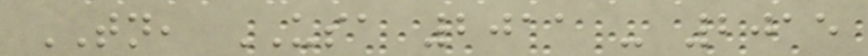TN, USA 2011 - 2015
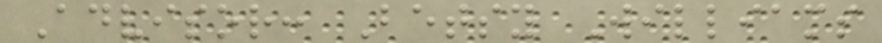Advisor: Betsy Williams
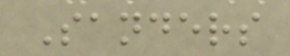Sanders
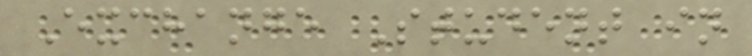Exchange Student in
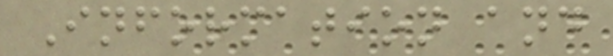Information and
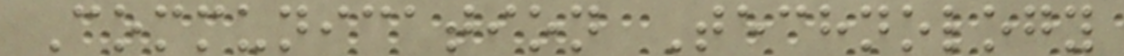Communication Technology
